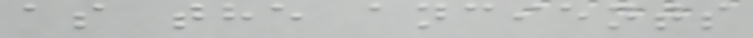as the ancients
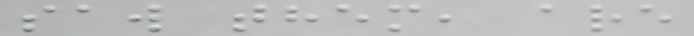saw them, are
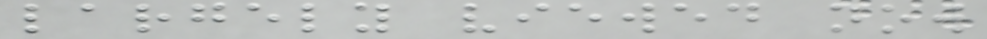largely viewed now
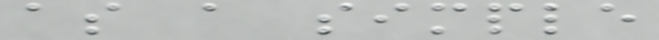as a simple
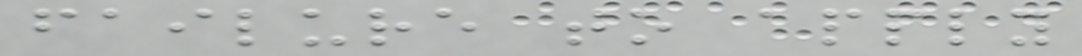failure to apply
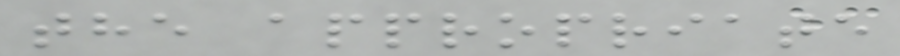the appropriate
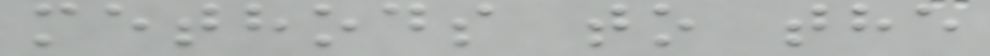methods to the
